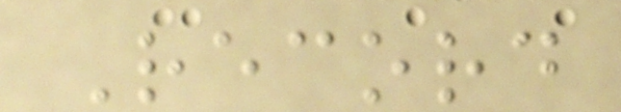Record
